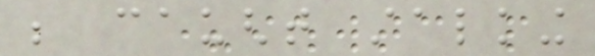be caught stalking
